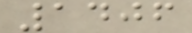1406
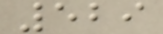529
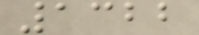1322
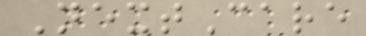NextCare
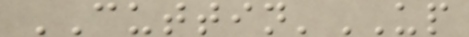CUTTIN'UP
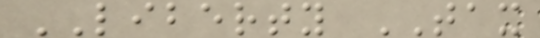LIBERTY TAX
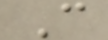C
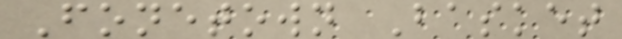Fonetown Basket
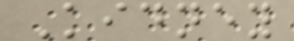Kidney
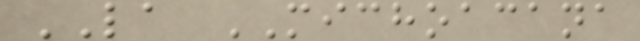LA MICHOACANA
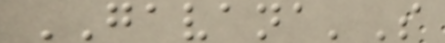GAVANA'S
